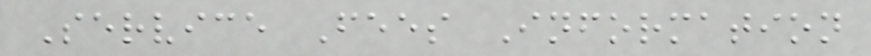Service Fees Information
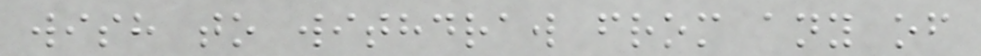wish to withdraw from any of
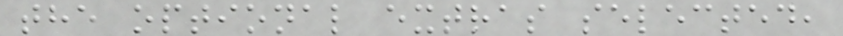the optional extras selected,
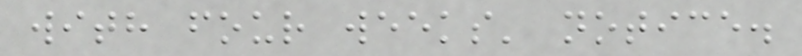with four weeks' notice.
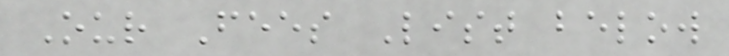Our Fees List below
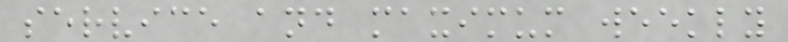service and maximum weekly
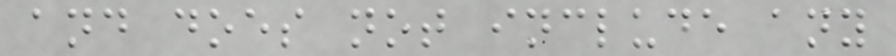and does not include any
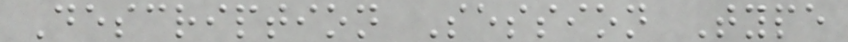Description Session Type
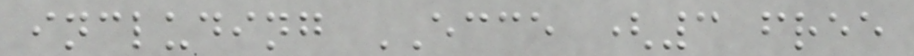including ECCE (3 free
